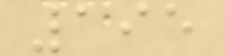195
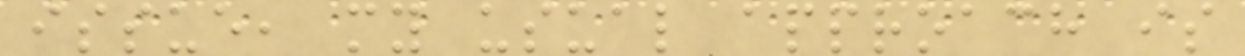issue, my usual approach is
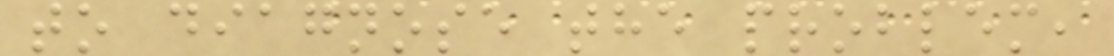to diagnose the problem,
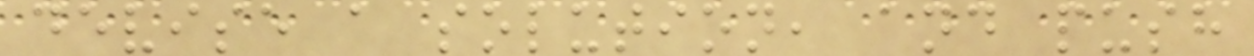devise a solution, and push
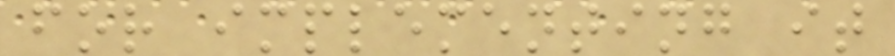for implementing it
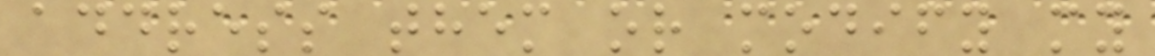address them or modify my
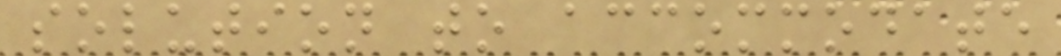solution to accommodate
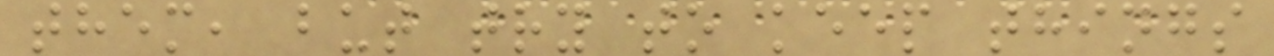them, but try to keep things
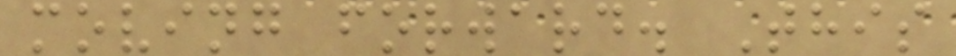moving forward. This
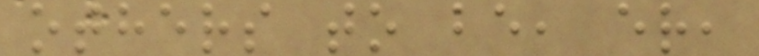others to be, er,
